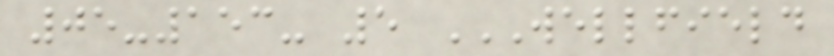05-153- 5 WELLFIELD
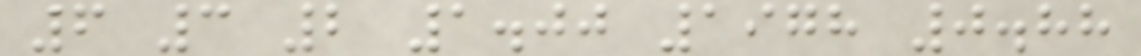6 3 2 1.00 1978 0.88
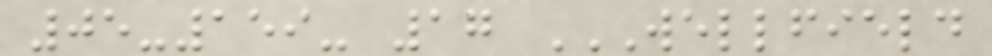05-159- 17 WELLFIELD
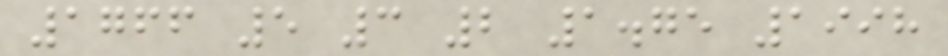1766 5 3 2 1.75 1998
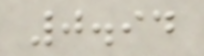0.94
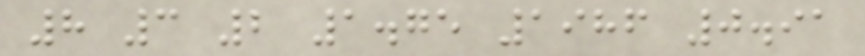8 3 2 1.75 1986 0.91
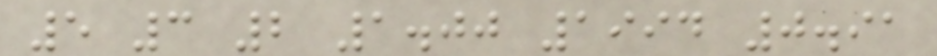5 3 2 1.00 1994 0.91
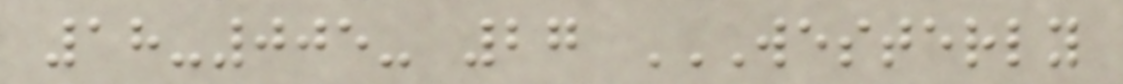18-005- 27 WESTERLY
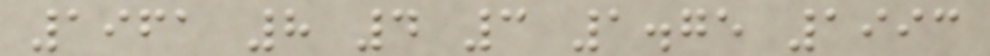1961 8 4 3 1.75 1993
